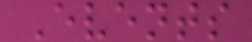Events
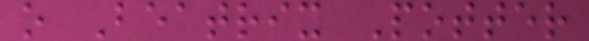o Beatrix Potter
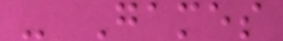- Games
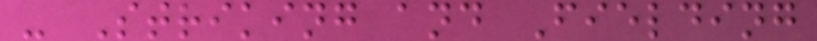- Striking and Fielding
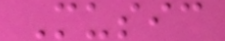Music
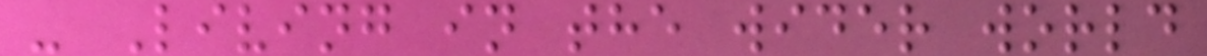- Living in the wider world
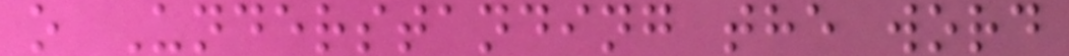o Understanding the word
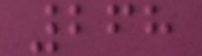268
